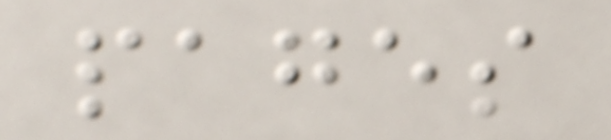pages
